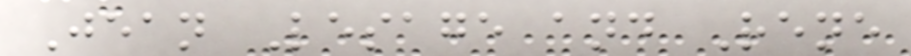Jean Lesage and Rene
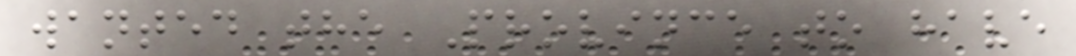wanted the Province to have
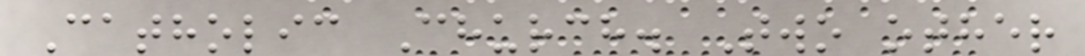Catholic Church. Two other
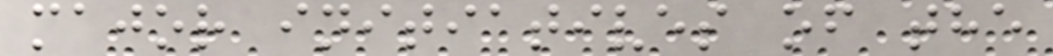major initiatives of the
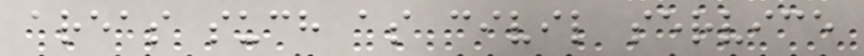areas such as civil service
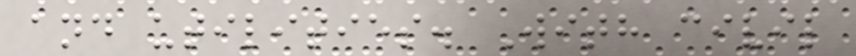and utilities. With civil
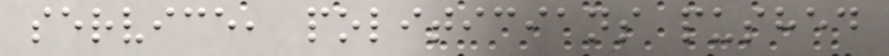service, politicians pushed
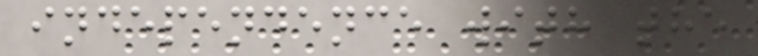independence with the
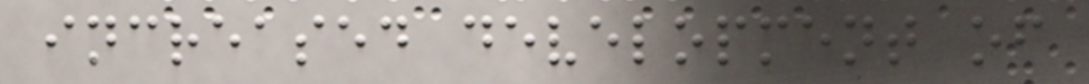increased development of
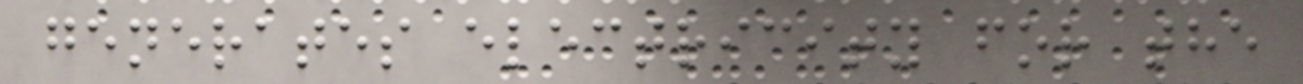generates electricity for the
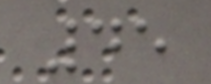45
